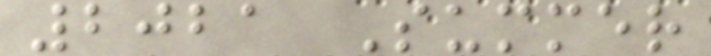2021 Summer
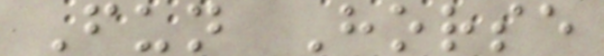Fun Horse
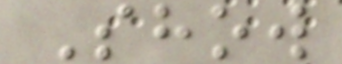Show
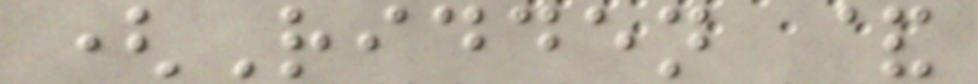(Ridden &
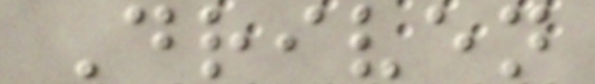Driven
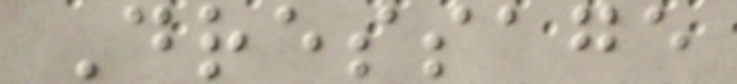Dressage
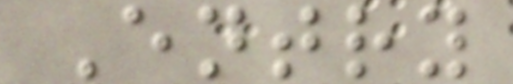Entry
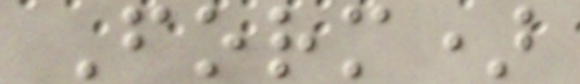Form)
